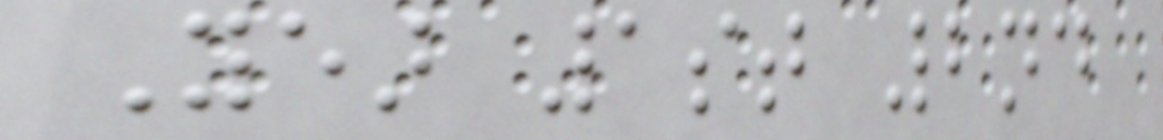Year 1st 2nd
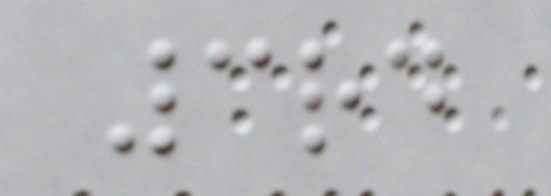3rd
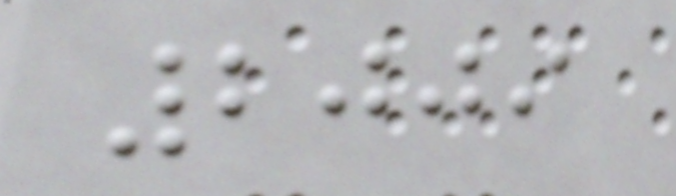2009
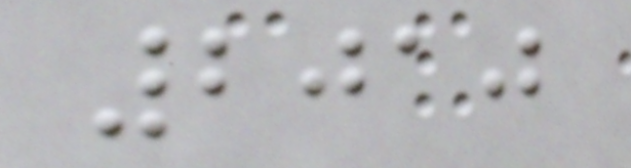2010
